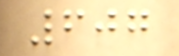607
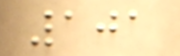101
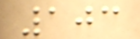103
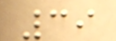39
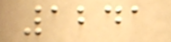1241
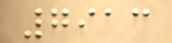7913
